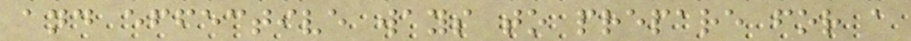and effective ways to prepare for a
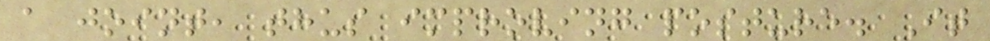a joint, thus improving posture. It
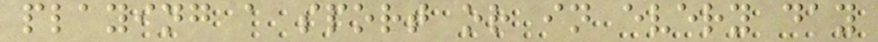playing a sport or in every day
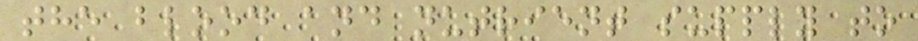the blood and nutrient supply to
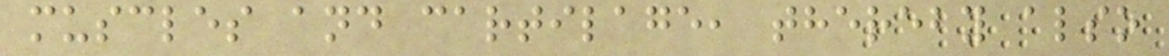muscles and cartilage, thereby also
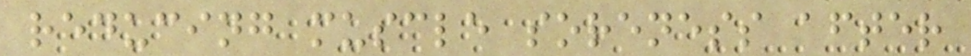reducing muscle soreness after
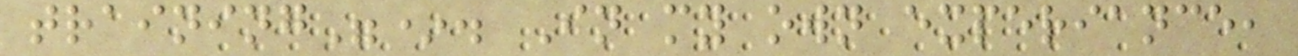training"*. In my own experiance,
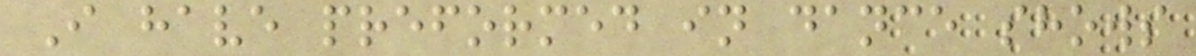I have preformed in dance shows
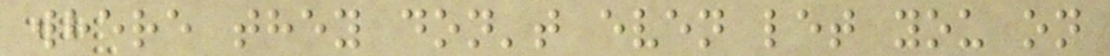where they don't even let you on
